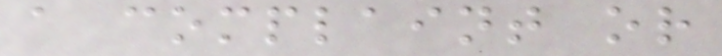a complaint or
